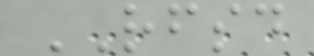RFSD
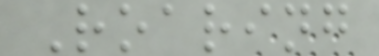Roaring
